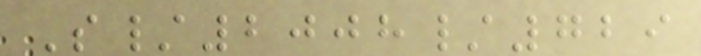S/2008/729
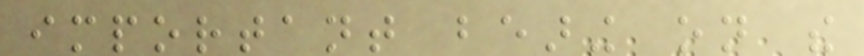important bearing on the
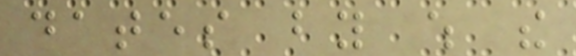dates by which the
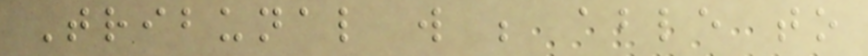Tribunal will be able to
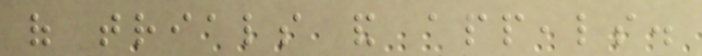of trials and appeals.
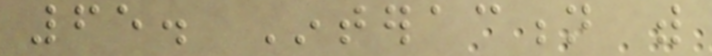65. Interaction with
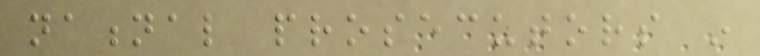national prosecutors in
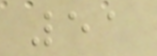51
